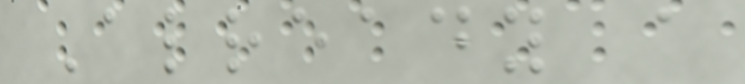Already a
